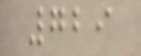729
